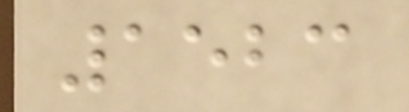1523
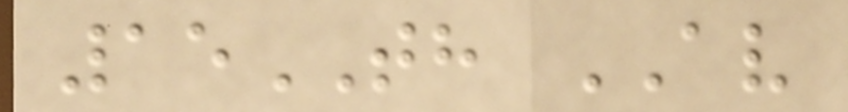15TH AV
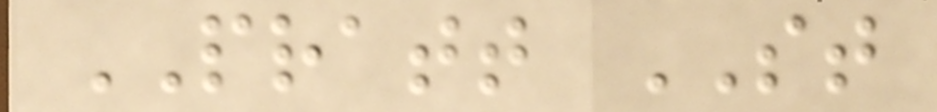PRATT ST
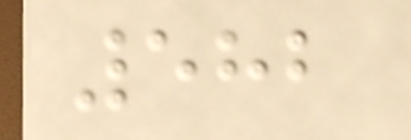582
